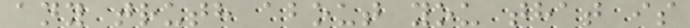any truth about you that is
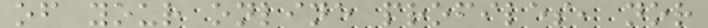of your online profiles, nor
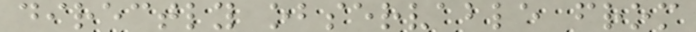directly observable from
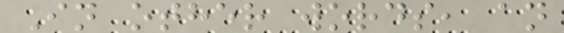In other words, an
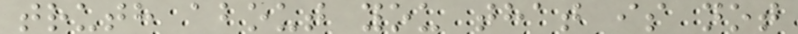truth about you that is not
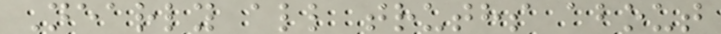Nearly all truths about
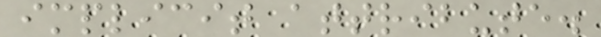implicit attribute.
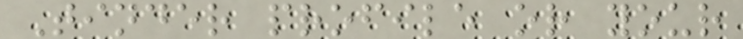Tinder profile or your
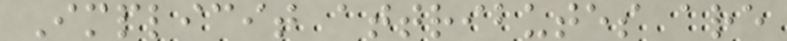Implicit attributes are
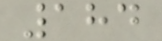184
